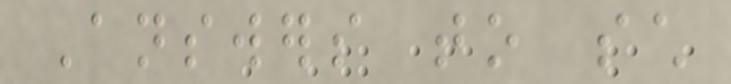Answers to such
